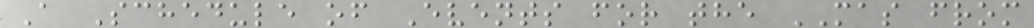A Schedule of Events for the MAS from
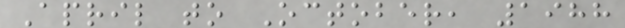April to October, 1988
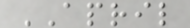APRIL
